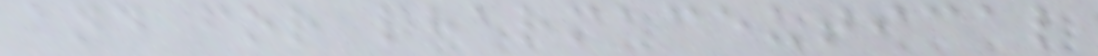and for pharmaceutical
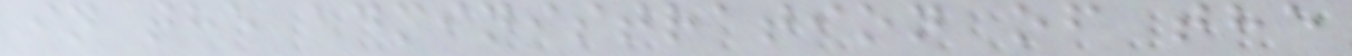in the administration of the
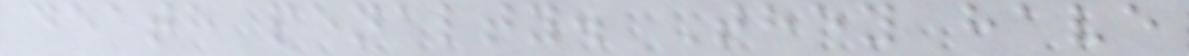death penalty. They have
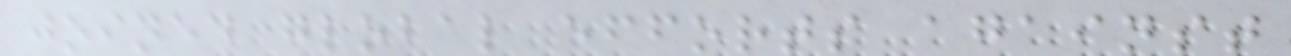joined global efforts against
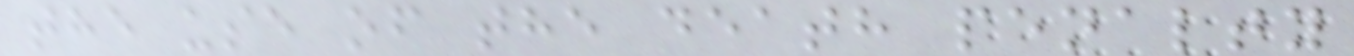the use of the death penalty
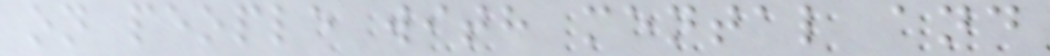on people with mental and
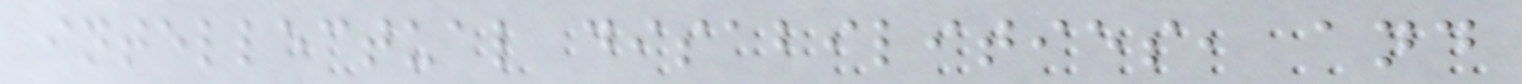intellectual disabilities, and
